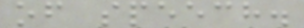of speech.
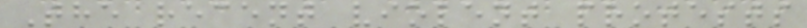The recent violent protests
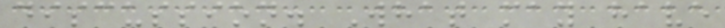discussion. What may have
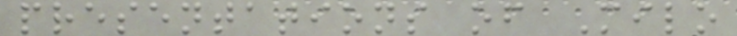presentations of Milo
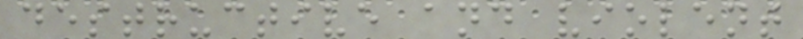destructive and violent
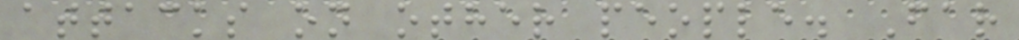attacks on other people. Far
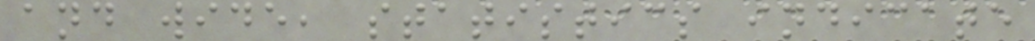and wide, statistics indicate
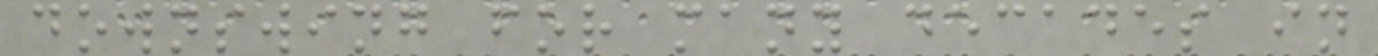downswing for many decades in
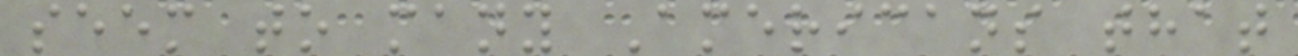seem to many Americans that
